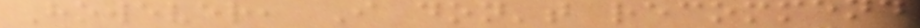However, I don't recommend
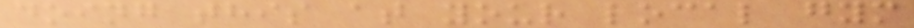doing this at your local gym
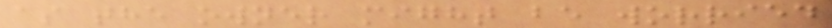as the owner might be worried
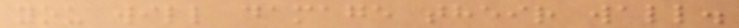you will damage their wall.
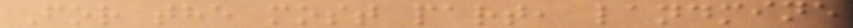For the most part, landmine
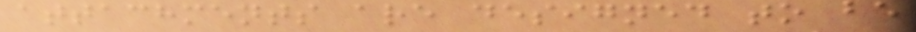attachments are designed to be
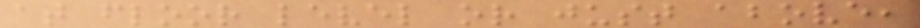at floor level or just above,
